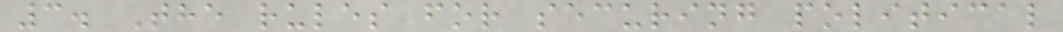3. The rules for securing political
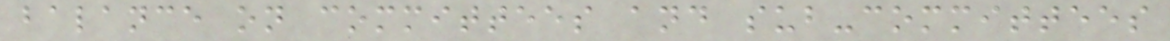balance on committees and sub-committees
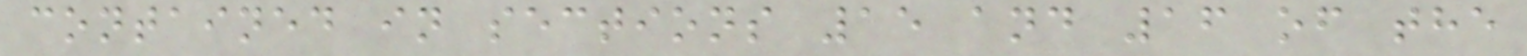contained in sections 15 and 16 of the
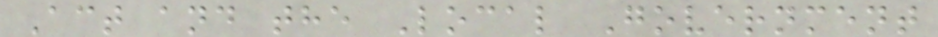Act and the Local Government
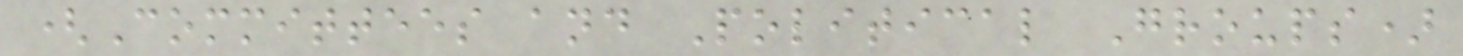(Committees and Political Groups)
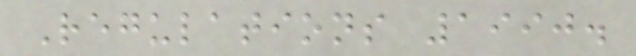Regulations 1990.
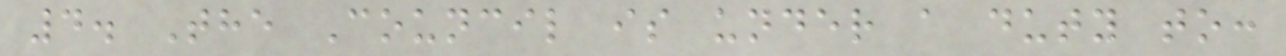4. The Council is under a duty to:
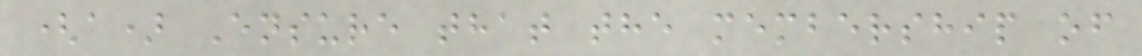(a) Ensure that the membership of
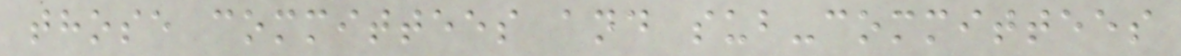those committees and sub-committees
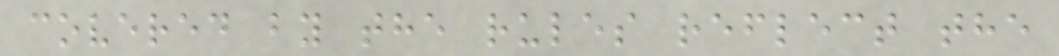covered by the rules reflect the
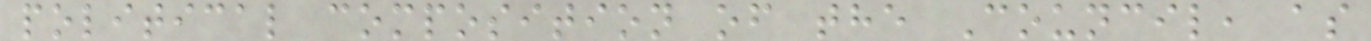political composition of the Council, as
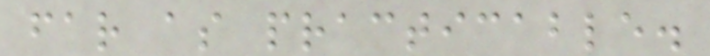far as practicable.
